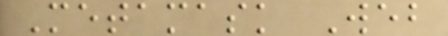Metamask Web
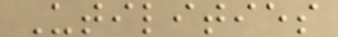Utilities
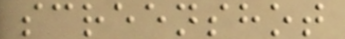screenshot
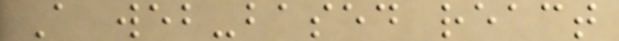A web-based react
